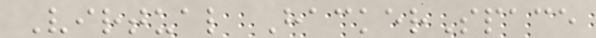Virtual HackerSpace
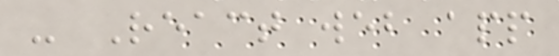- React web app
